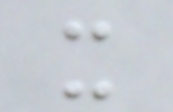x
